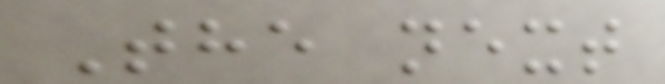The next
